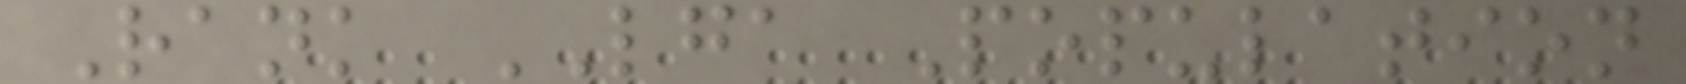Rank LGA Population
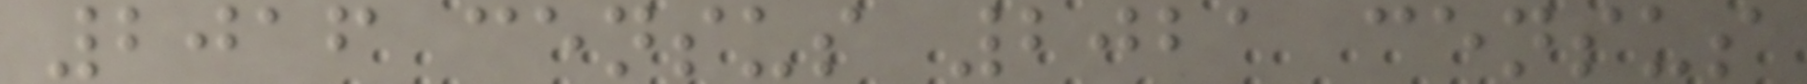2016 census 2021 census
